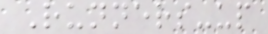Runners-up
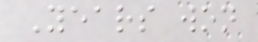Years won
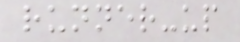runner-up
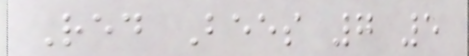Red Bees 7 5
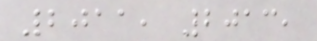2011, 2013,
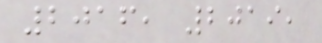2016, 2019,
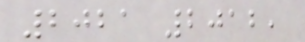2021 2012,
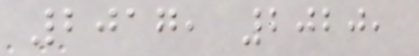2017, 2020,
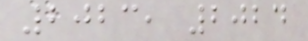2023, 2024
